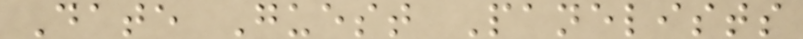Date Guest Panelists
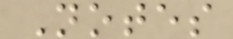Notes
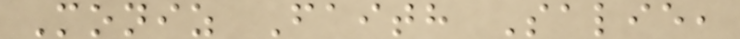Moniz Faith Salie,
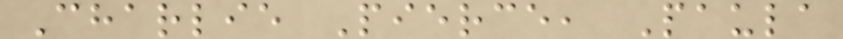Charlie Pierce, Paula
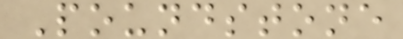Poundstone
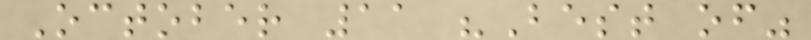October 11 "Best of"
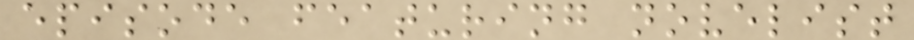episode featuring novelist
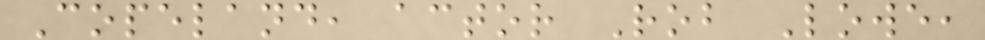Copeland, actor Rob Lowe,
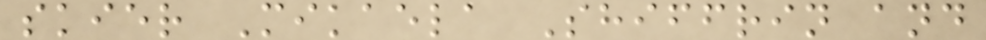skier Mikaela Shiffrin and
